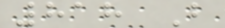818 B
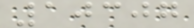10307
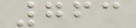763
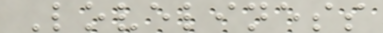Loveliness
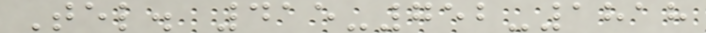Tel. 415-752-1818
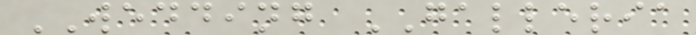WEDDING GALLERIA
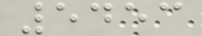5453
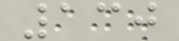130
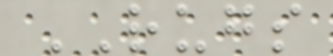RUGS
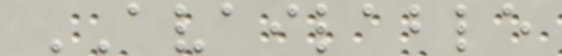AVAILABLE
